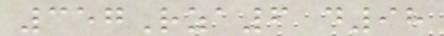357Rza6 d98
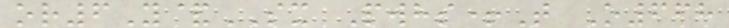or6Y&SX Pwhs+T O668
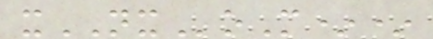xNXoM**
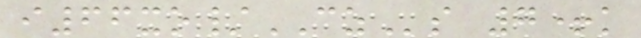i66xo/CZs 7+k
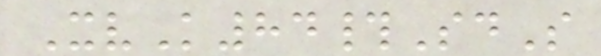XvK84#SdS
